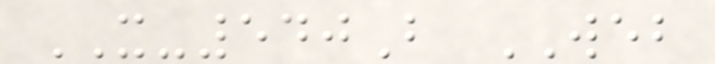IT-540B WEB
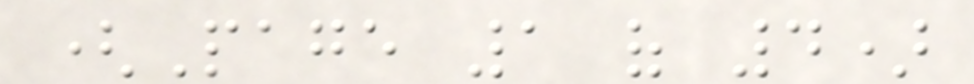(Page 1 of 4)
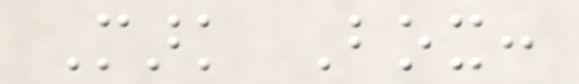Mark Box:
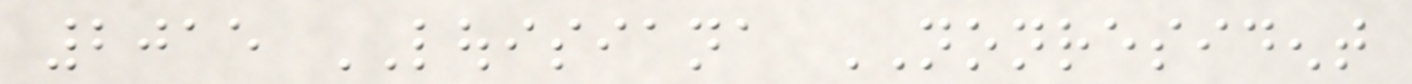2015 LOUISIANA NONRESIDENT
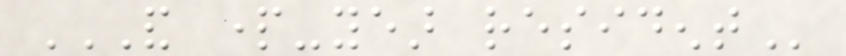AND PART-YEAR RESIDENT
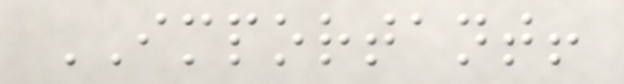IMPORTANT!
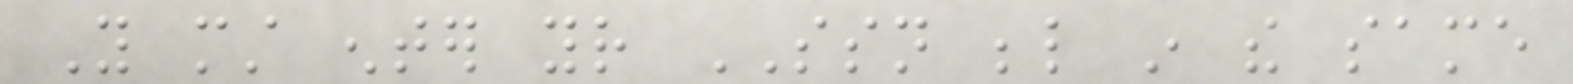You must enter your SSN below in the same
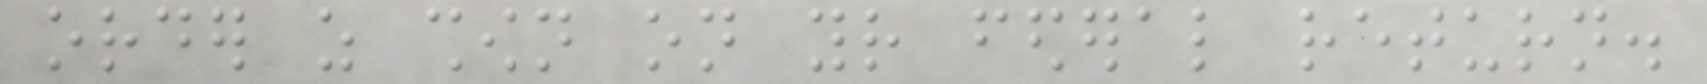order as shown on your federal return.
